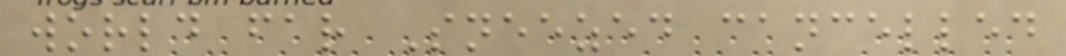world far Sneezed cancelled
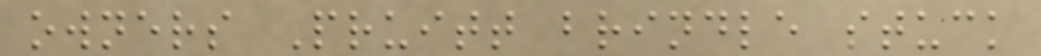owners Pruitt brindle stuck
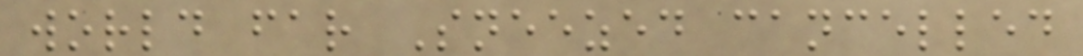world far Sneezed cancelled
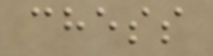chess
